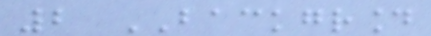2 BACKGROUND
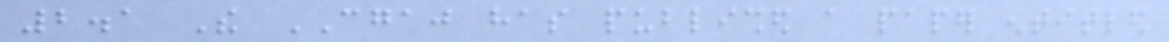2.1 The CGAJ has published a paper entitled
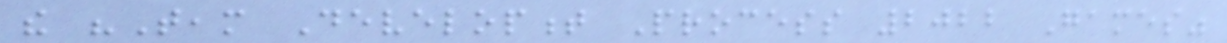the "Team Development Process 2022 Games"
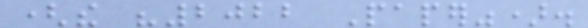(the "2022 Paper").
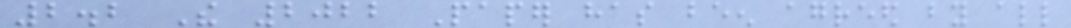2.2 The 2022 Paper has been agreed by all
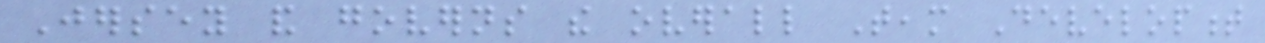Jersey and governs the overall Team Development
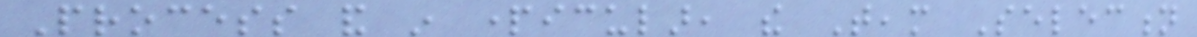Process and in particular, the Team Selection
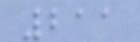211
